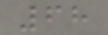68
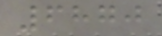6870
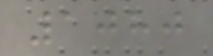1080
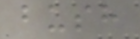bush
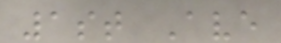1st Ave
